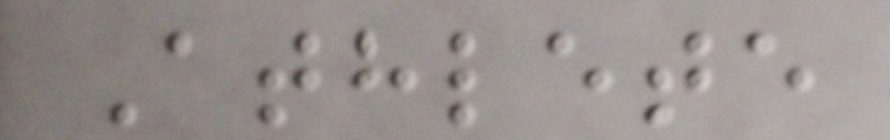Athlete
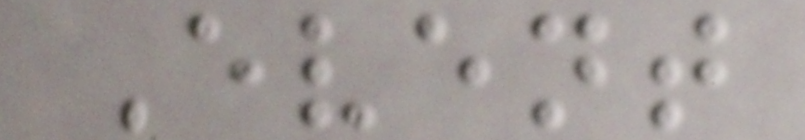Event
